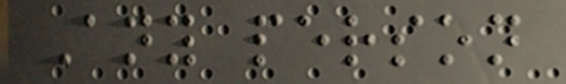Any person
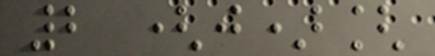2 (j)[
